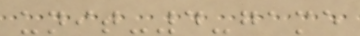unit-4-game
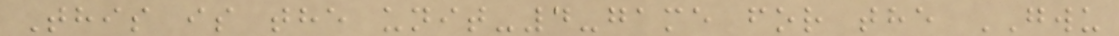This is the unit-4-game for the GWU
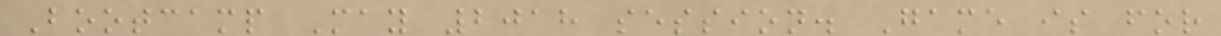Bootcamp May 2018 session. Game is for
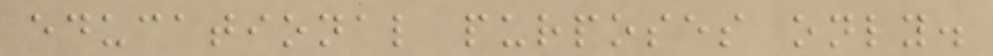educational purposes only.
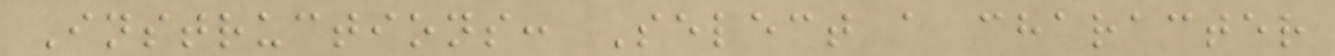Instructions: Select a character
